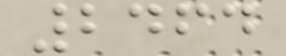2464
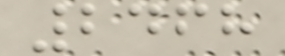2468
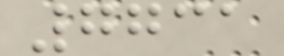7731
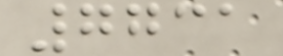7731
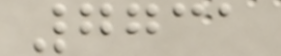7731
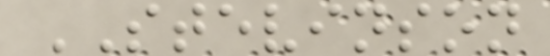STEVINSON
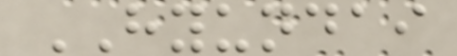HYUNDAI
